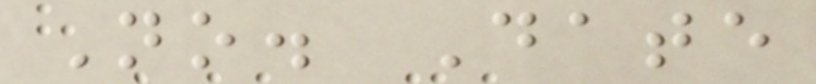No. Date
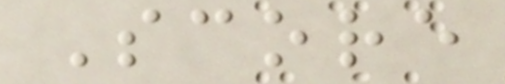Score
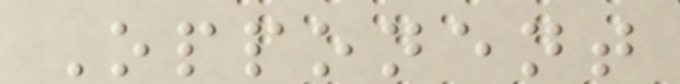Opponent
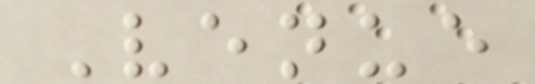Venue
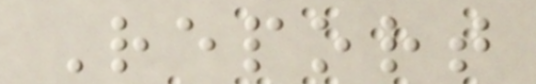Report
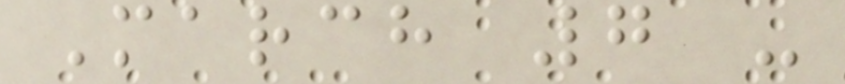March 7 -
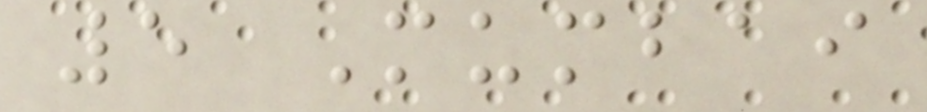5 Mumbai
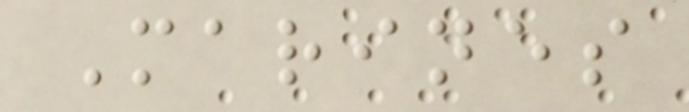Marines
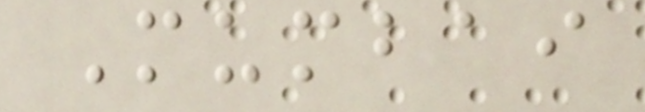Mumbai
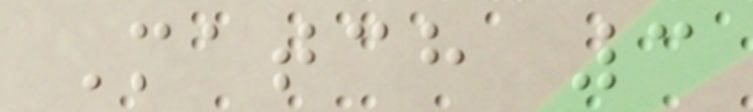Match 3
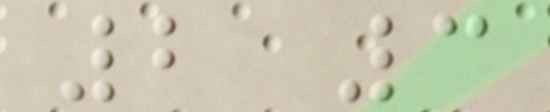2 3
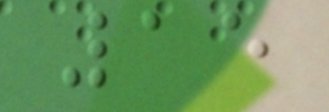15
